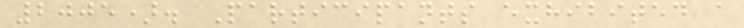2005). Participants exhibited a
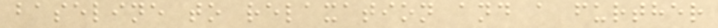baseline to relaxation and a further
